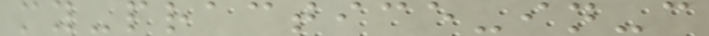my-practice-in-c
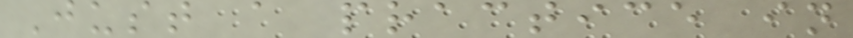Just a practice in
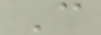C
